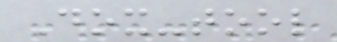Dox-tool
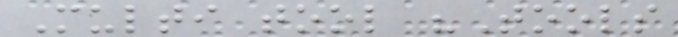Multi tool "Tools
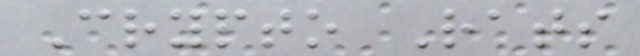Crypto Rats
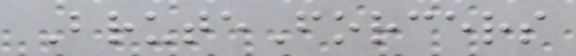BruteForcers
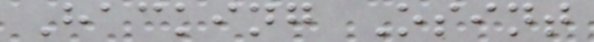Hacking Osint
